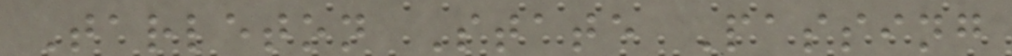Tarleton State Passing
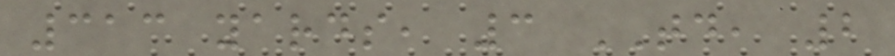313 yards, 3 TD, 2
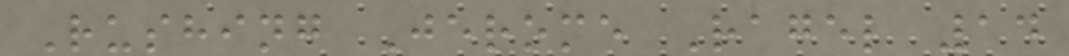Rushing Jerome Ragel 14
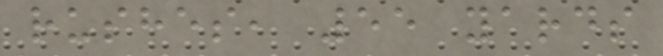rushes, 55 yards
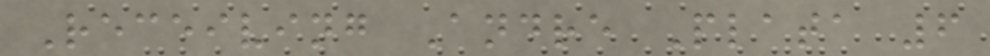Receiving Andre Plata 6
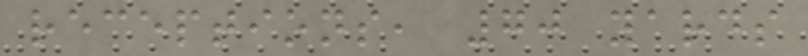receptions, 70 yards
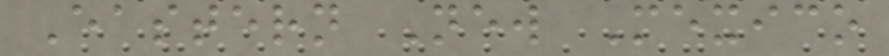Eastern New Mexico
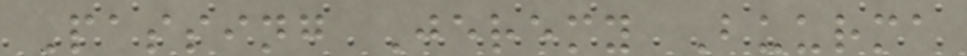Passing Jeremy Buurma
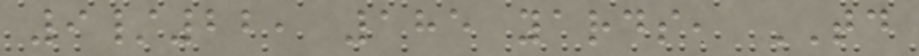9/22, 185 yards, TD
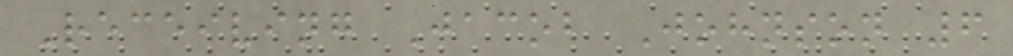Receiving Jacob Johnson 6
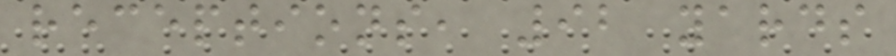receptions, 92 yards
